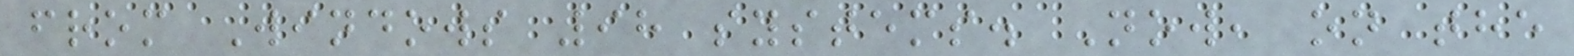from Windows 98 systems. Now, on the
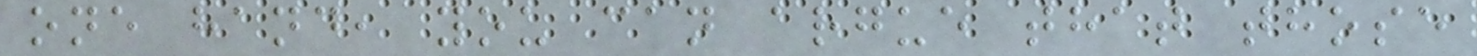one hand, you can argue that those
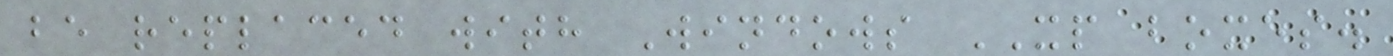be replaced with Windows XP boxes.
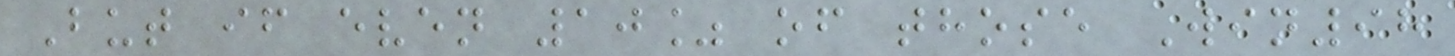But if even 10% of those Win98
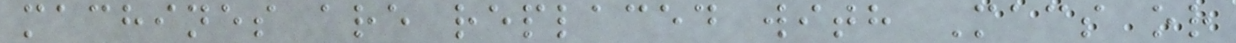machines are replaced with Macs or
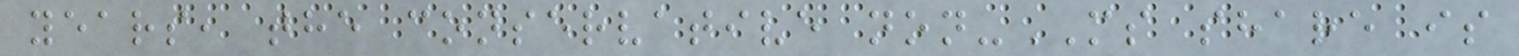years, the conservative non-MS share is
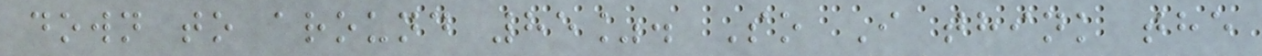down to around 85%. So I think the
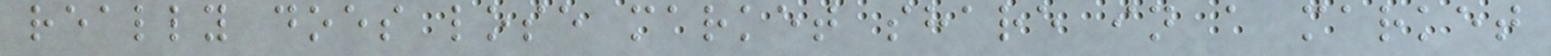really does lose market share in a market
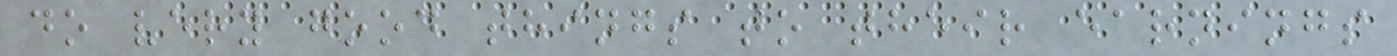do very good things to their earnings
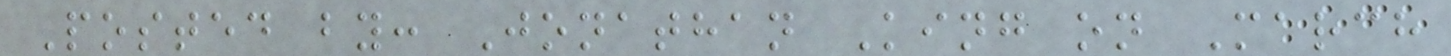Posted by: Jonathan King on March
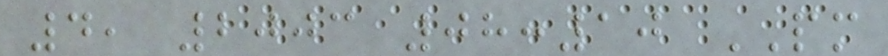4, 2003 08:10 PM
